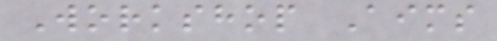Workshop Aims
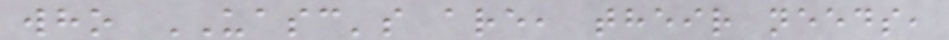who UASC's are, their needs,
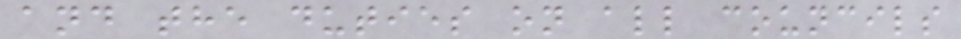and the duties on all councils
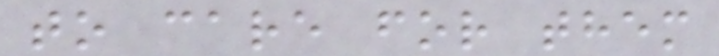to care for them
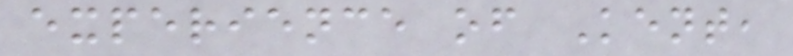experience of Kent,
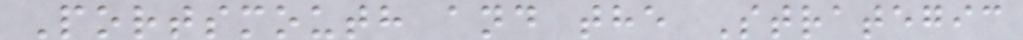Portsmouth and the Strategic
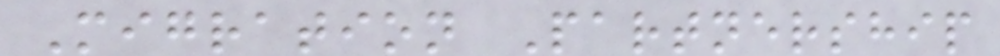Migration Partnership
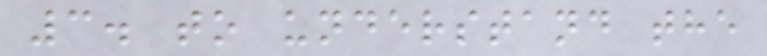3. to understand the
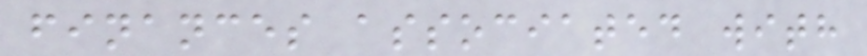finances associated with
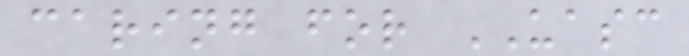caring for UASC
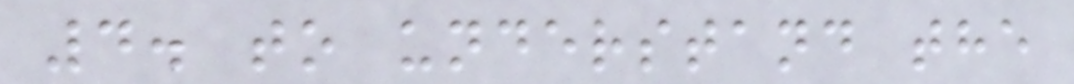4. to understand the
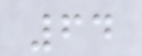64
